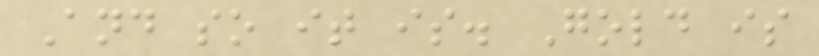And so it is. Gold is
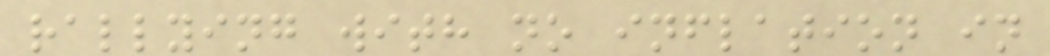rallying with no inflation in
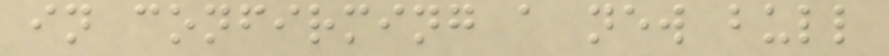in confirming a new bull
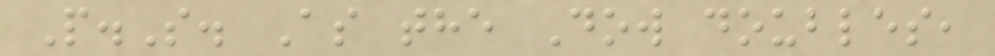P.S. As the Dow doubles,
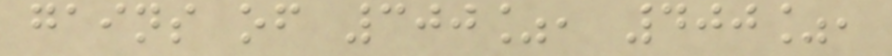gains of 300%, 400%,
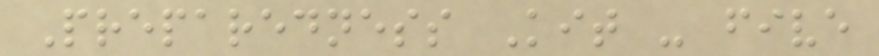Preparedness Kit - five
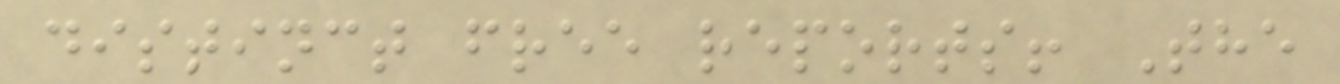distinct free reports! The
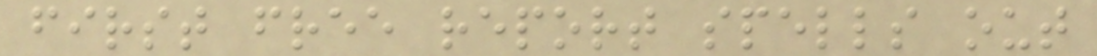first free report spells out
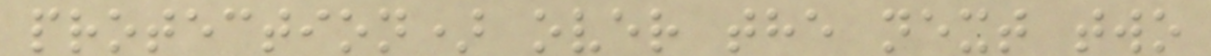protection) over the next two
